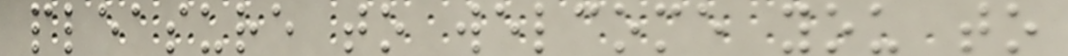pleasure to welcome you to
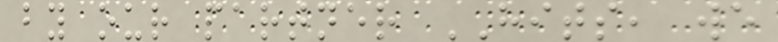by our partner HITS, we
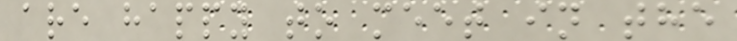are happy to meet in the
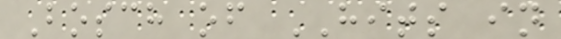Bosch of HITS in
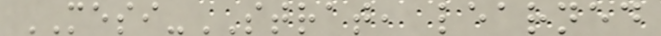MESI-STRAT, learned
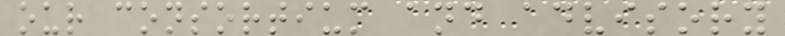our consortium and advisory
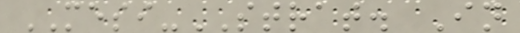MESI-STRAT. In
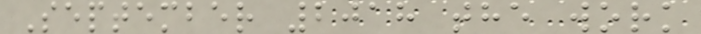September 2018 the work
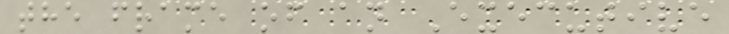the frame of an Executive
